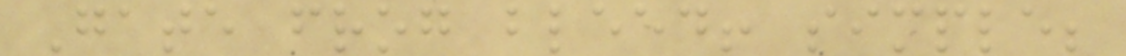Gate frog bleed! simple;
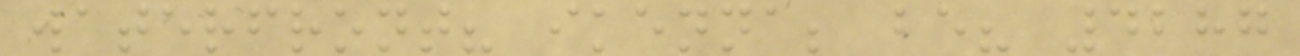waterfront? ikenna; be? 4287
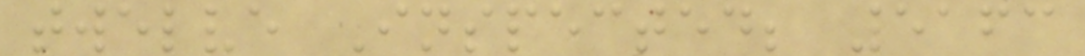twelve Inspected; 5163
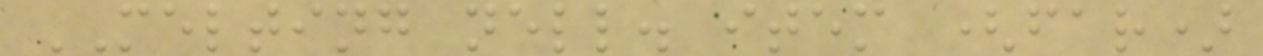MELTING nell. item (far)
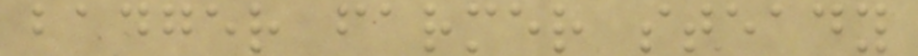badger farmer steady
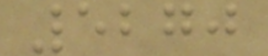5270
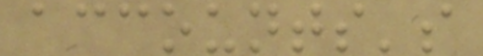accounts's
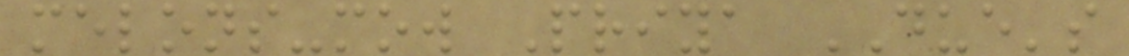melons-mow Priya DUE's
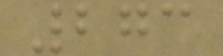273
